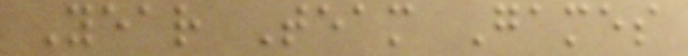Year Team Games
